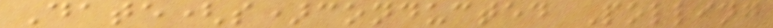Date(s)conducted Polling
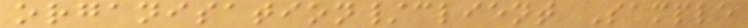organisation/client Sample
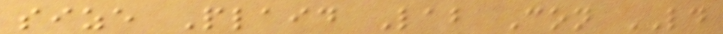size Plaid Lab Con LD
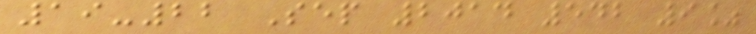19-22 Sep 2014 542 9%
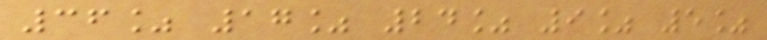36% 17% 24% 9% 5%
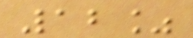12%
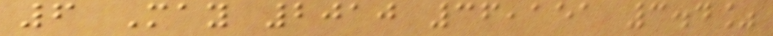6 May 2010 36,151 3.4%
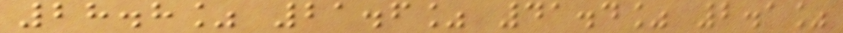28.8% 21.6% 41.4% 2.1%
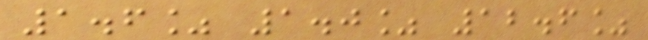1.6% 1.0% 12.6%
